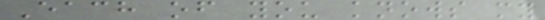Each of you knows my
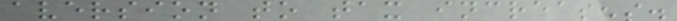aversion to tax increases.
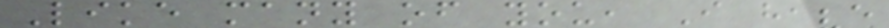Like many of you, I have
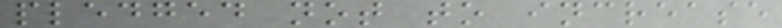pledged not to increase
